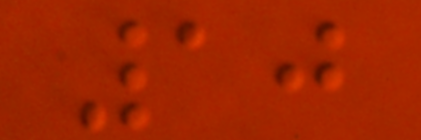10
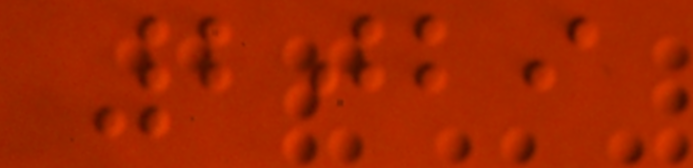2029
